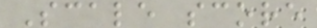Scale score
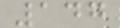147
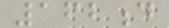162d
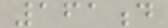161d
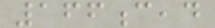166c,d
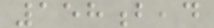158b,d
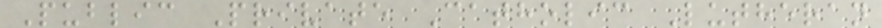Public Private Catholic Lutheran
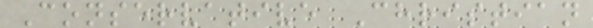Conservative Christian
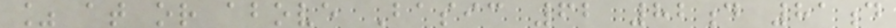% at or above Basic 62 82d 81d
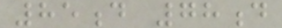85d 78d
